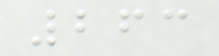263
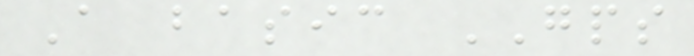A basic GPS
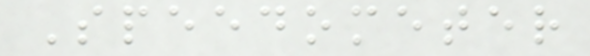Speedometer
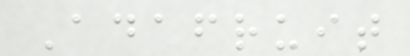Adafruit
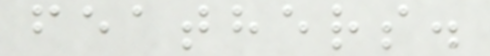feathers.
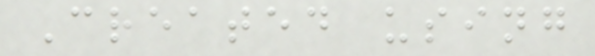Created using
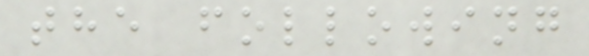the following
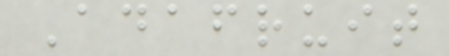Adafruit
